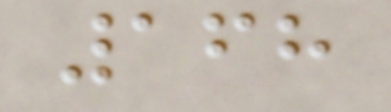168
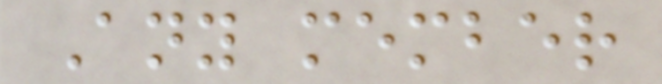Any member
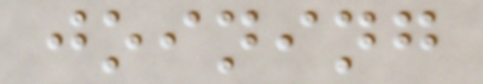joining
